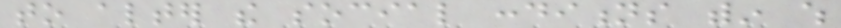to alter the social conditions within which
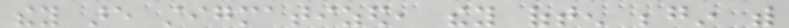they are stigmatized, they often begin with
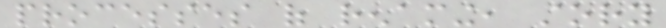processes of renaming, story
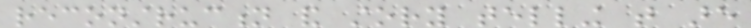reconstruction and story telling that are
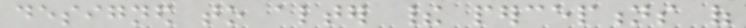designed to alter their perceptions of
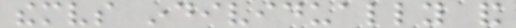themselves individually and
